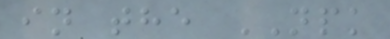in the NPK
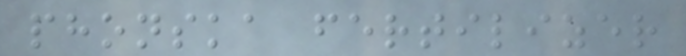phonska fertilizer
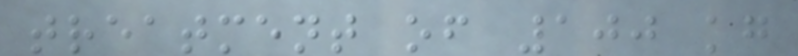treatment of 100 kg
